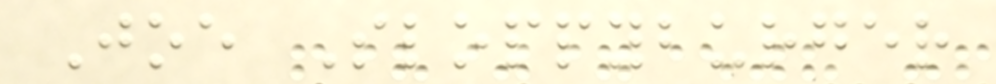Joe Sloppyburger
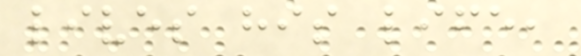lives his life,
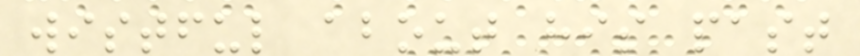wistful about his past
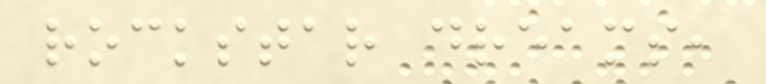rockstar dreams,
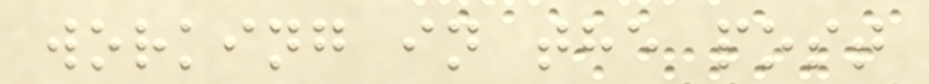working in the post
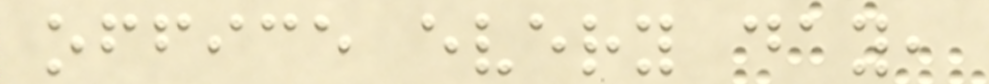office every day,
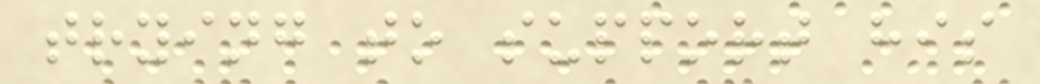trying to support his
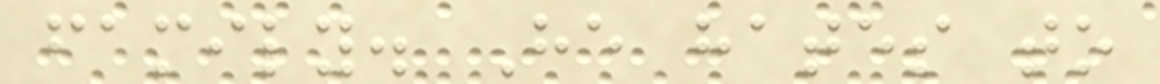family. He hates to
